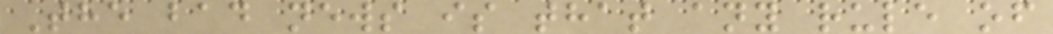The bad news is that any rule of
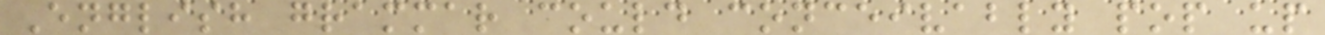English grammar could conceivably pop up
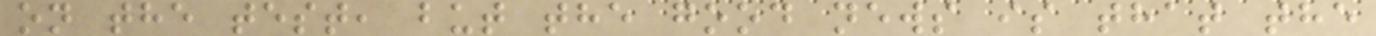on the test, but the good news is that the
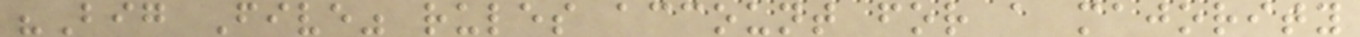"Big Five" rules account for a majority
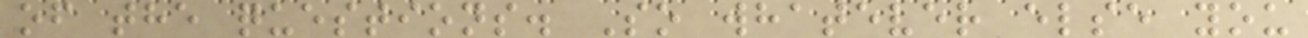of the questions. So whatever else you
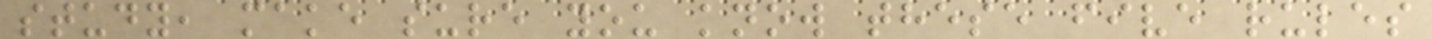study, make sure you know these five rules
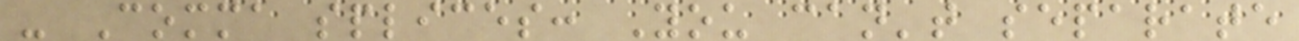- Comma splices: You can't separate
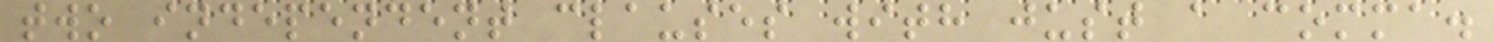two independent clauses with just a comma.
